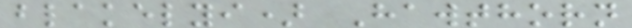blakelyi) Hawthorn
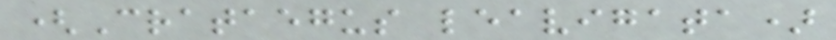(Crataegus leavigata)
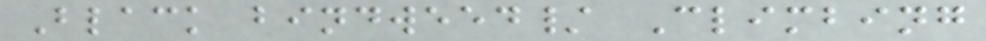Black bindweed/ Climbing
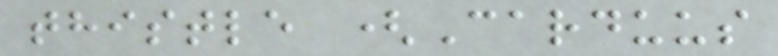thistle (Carduus
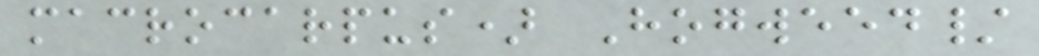macrocarpus) Hogweed/
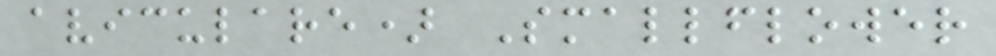aviculare) Smallflower
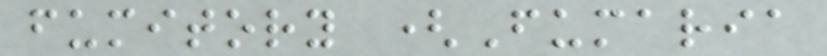fumitory (Fumaria
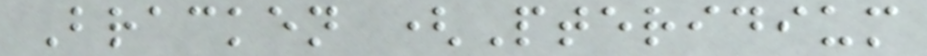Bracken (Pteridium
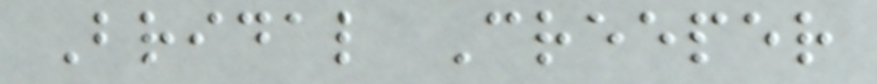Bridal Creeper
